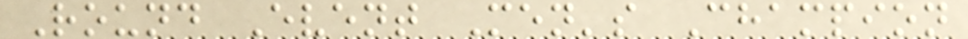Round Event Men's Champion
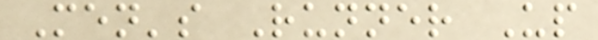Men's Runner Up
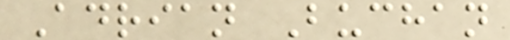Adrian Buchan
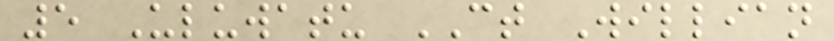5 Uluwatu CT Willian
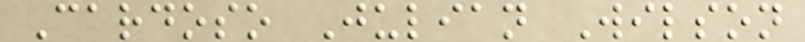Cardoso Julian Wilson
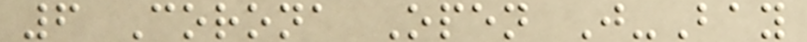6 Corona Open J-Bay
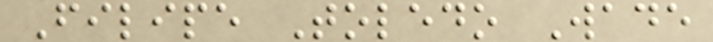Filipe Toledo Wade
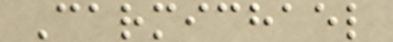Carmichael
